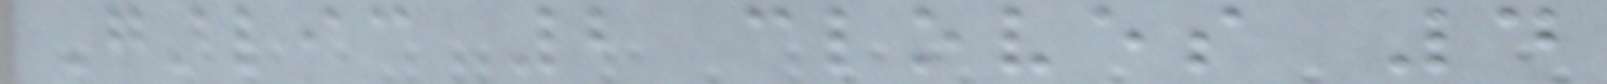Garlic 2 cloves 4
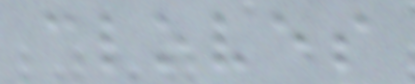cloves
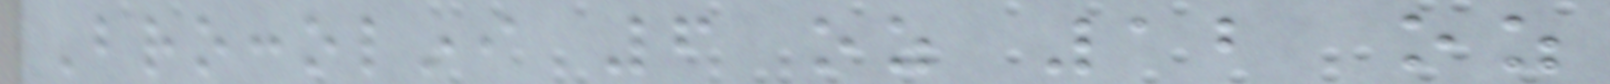Broccolini 6 oz 12 oz
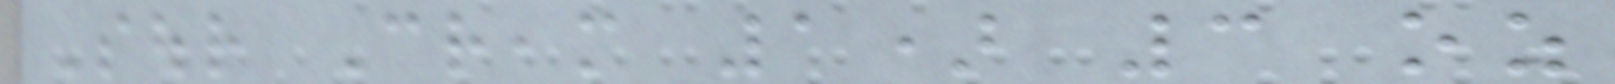Sour Cream 1) 3 oz
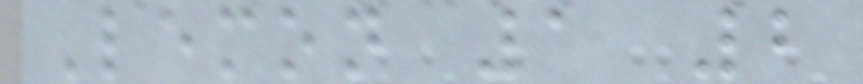Lemon 1 2
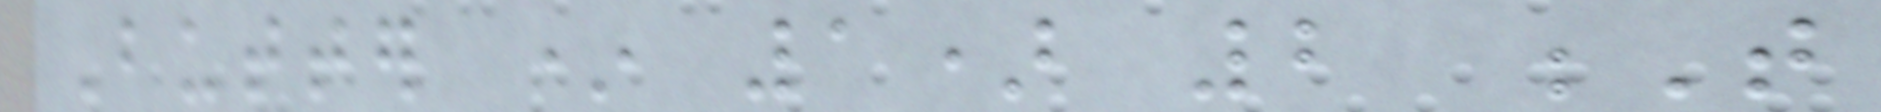Butter * 1) 2 T
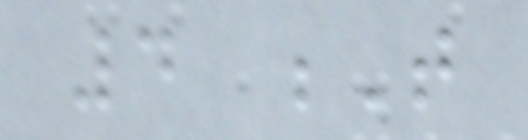4 T
